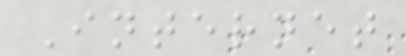Internet
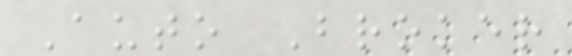Auto Broker
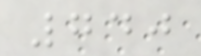740
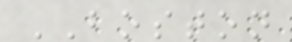BOSTON
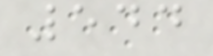544
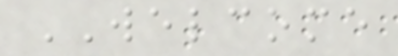WELCOME
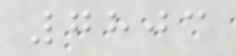7803
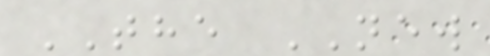THE NEW
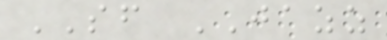SF JAZZ
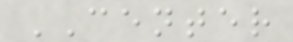CENTER
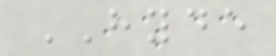HYDE
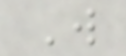W
